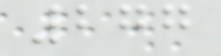277
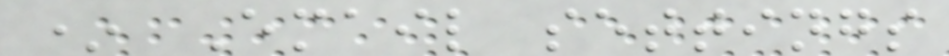* Email settings
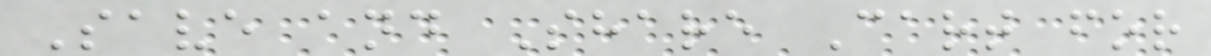Save and Share Cart for
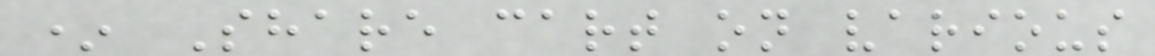* Share cart on various
